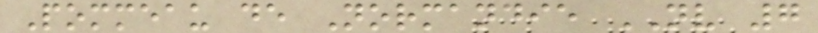Pommeau de Normandie NV 7
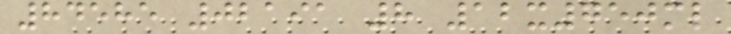84585 02191 8 12x750ml
